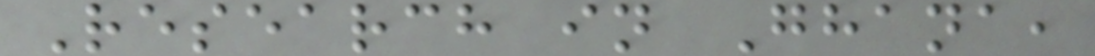Research in Ghana,
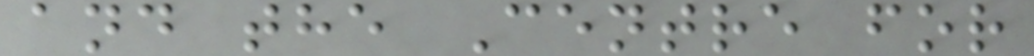and the Centre for
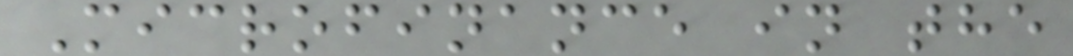Microfinance in the
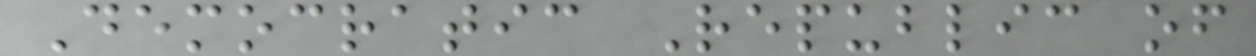Democratic Republic of
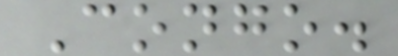Congo.
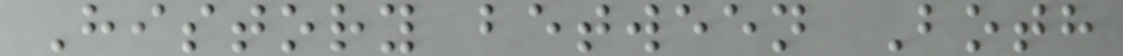History between Both
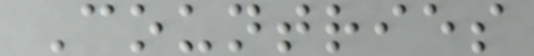Countries
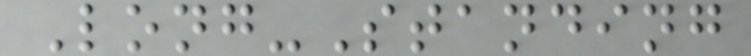Long-Standing
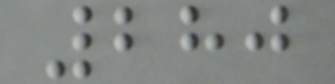280
